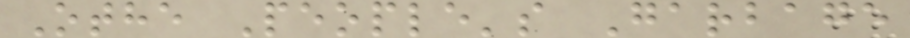Othe People's Garbage
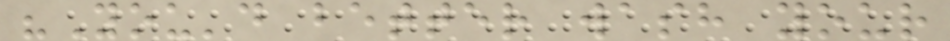"You'd better wash your
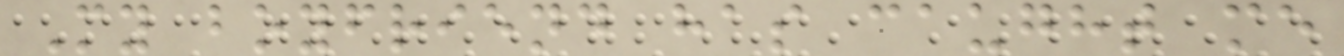My boyfriend has caught me
